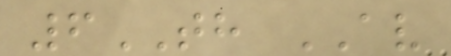6TH AV
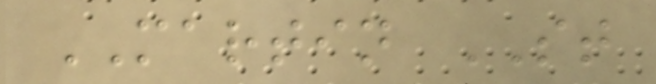MARTIN ST
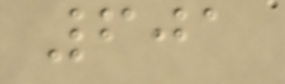601
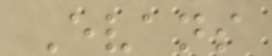Evans
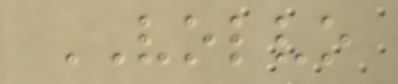VOLVO
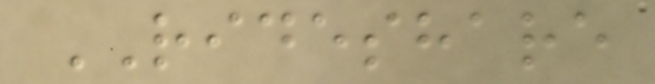RIDESHARE
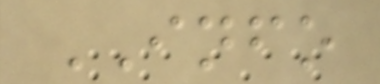INFO
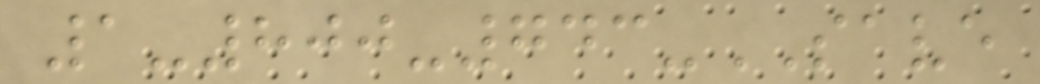1-800-743-SAVE
